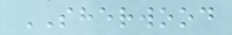SHERWOOD
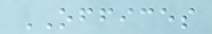OFFICES
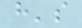h's
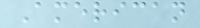American
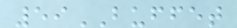59BUFFET
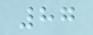87
